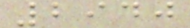2940
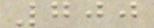700
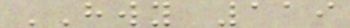HWY 119
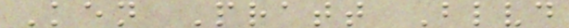Ken Pratt Blvd
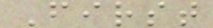First
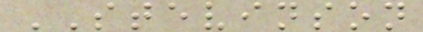STEVINSON
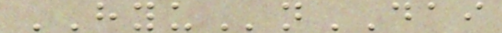HYUnDAI
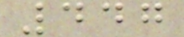447
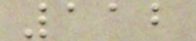112
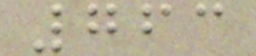763
